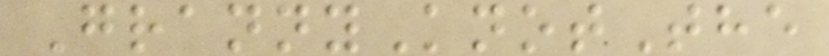GrannyKnotThe
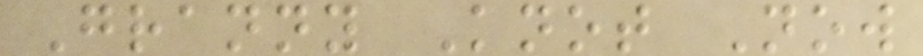Granny Knot Now
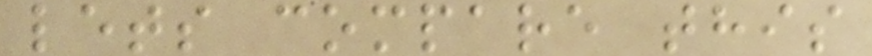lets compare this
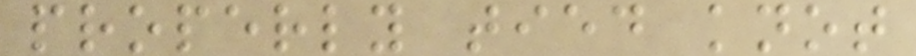properly tied knot
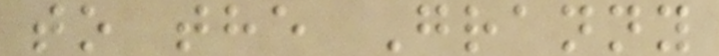to the Granny
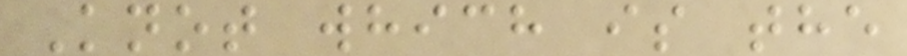Knot which is the
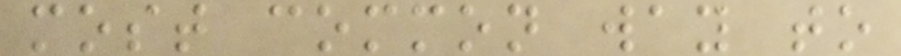most common way to
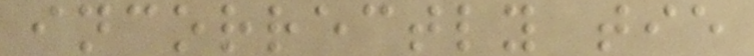incorrectly tie
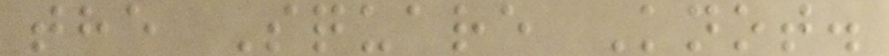the Square Knot.
